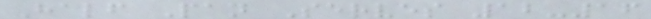Half Pan Serves 12-16
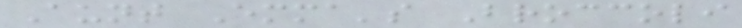Aunt Emma's Broccoli
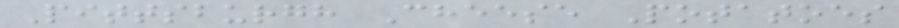Pittsburgh Cheese Potatoes
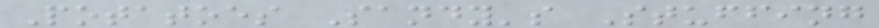Potatoes Sandy's Stuffing
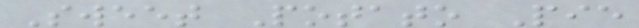Sweet Potato Pie
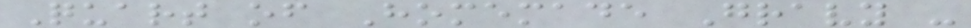Quart of Homemade Gravy -
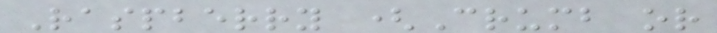Raspberry (Crumb or
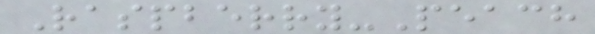Raspberry-Peach
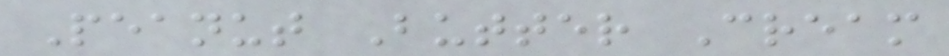Peanut Butter Cream
